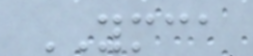YMCA
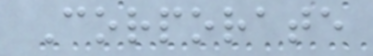Corporate
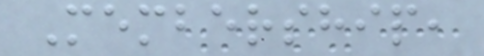Membership,
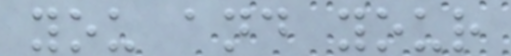you and your
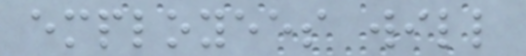employees will
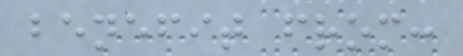benefit from:
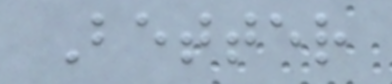Better
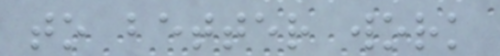to better work
